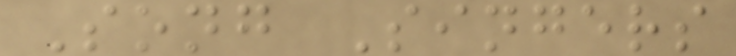Song Singers
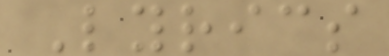Lyrics
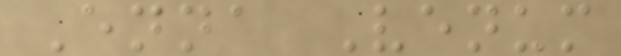Enna Venum
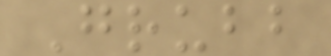Grubb
